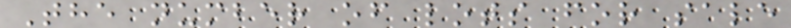The number of lots for sale
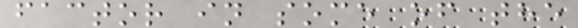factor in some of the
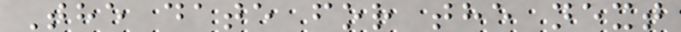The date for the next
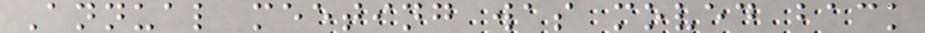Annual meeting was moved back
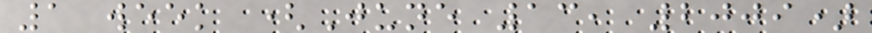1 week (June 13, 2009)
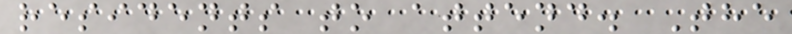residents to attend. The
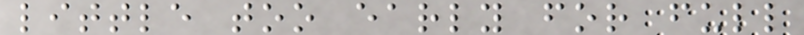little too early for full
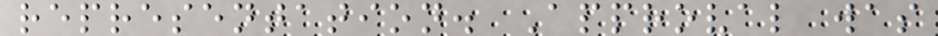representation. Approval was
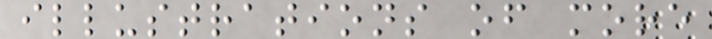illustrations of more
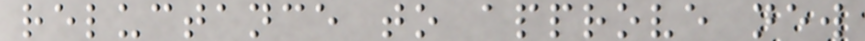reluctance to approve new
